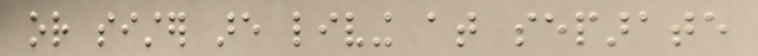or sister are living at separate
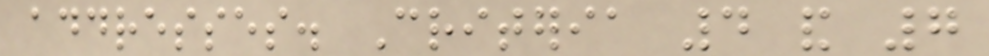addresses. Criteria 4 and 7
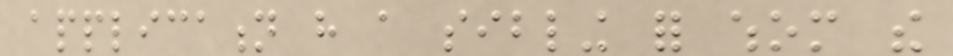application have a sibling for whom the
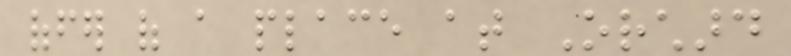offer of a place at Orchard
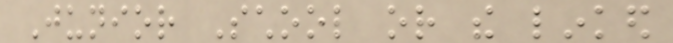Junior School or the linked
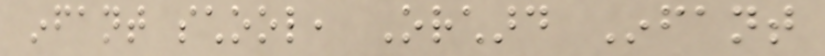infant school, Orchard Infant
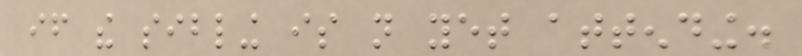if the sibling is not yet attending.
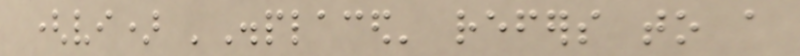(vi) 'Displaced' refers to a
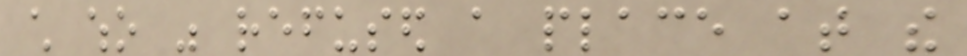child who was refused a place at the
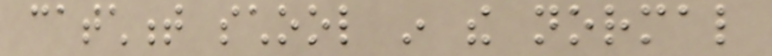catchment school in the normal
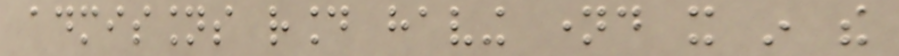admissions round having named it in the
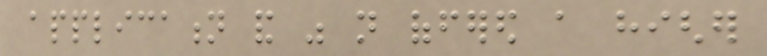application and was not offered a higher
